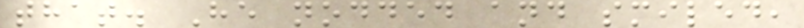that. He nodded and smiled,
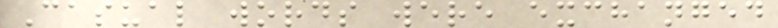Casual words were exchanged
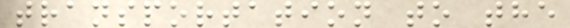transportation to the
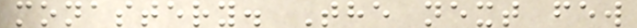monastery. The next few
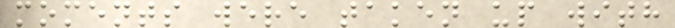moments were taken up with
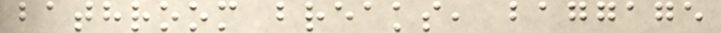bathroom breaks, baggage
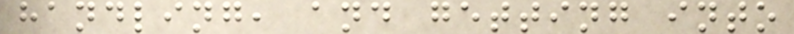handling, and getting into
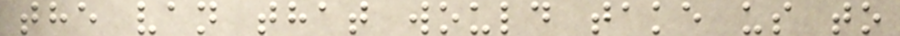the van that would take us to
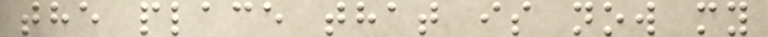the place that is now my
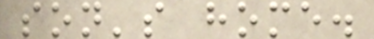son's home.
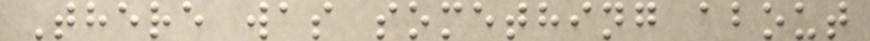There was something about
